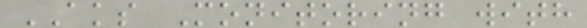AKS Monitoring with
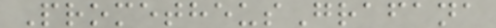PrometheusGrafana
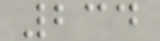234
